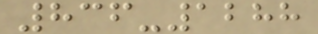836-1288
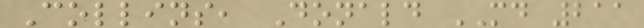Collins, Donald MD 211
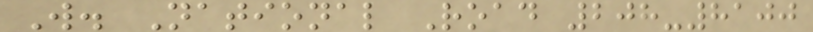W. National Road 208-8100
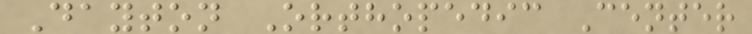Dayton Orthopedic Center
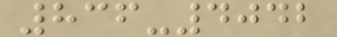836-4042
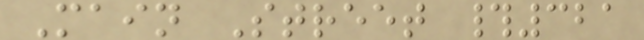Main Street #321
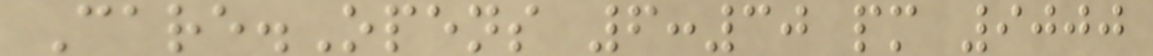Care.Opens 6:30 pm 9000
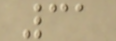31
